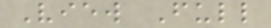View Full
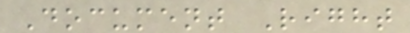Document Right
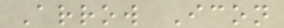Arrow Icon
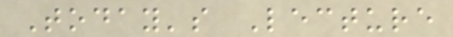Today's Lecture
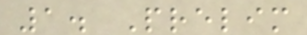1. Prelim
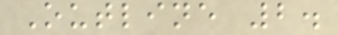Outline 2.
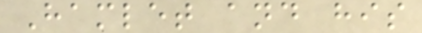Hamlet and his
